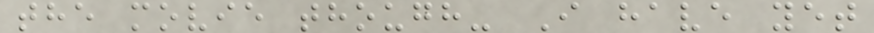the movie though- I have yet
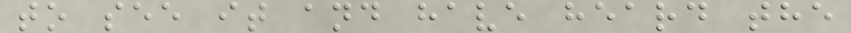to see it and have heard the
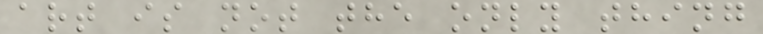art is not the only thing
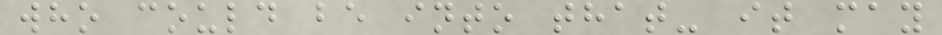who could be into that- it may
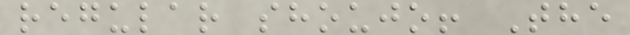regular shoujo! The
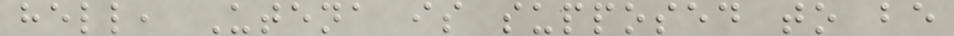hell, Utena is supposed to be
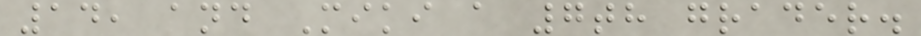14, and Miki a 7th grader.
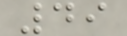49
